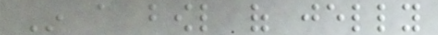In a bowl of jelly
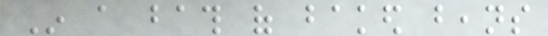In a bath of baked beans
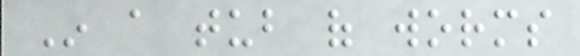In a tub of worms
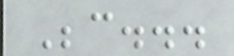Because...
